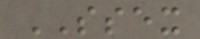SSEX
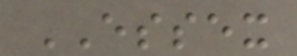ESSEX
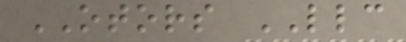OTORS LLC
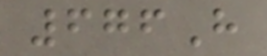676H
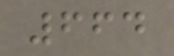664
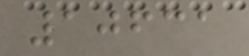10631
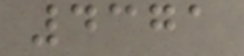4371
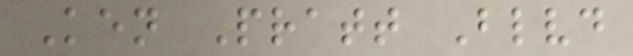Ken Pratt Blvd
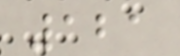121
